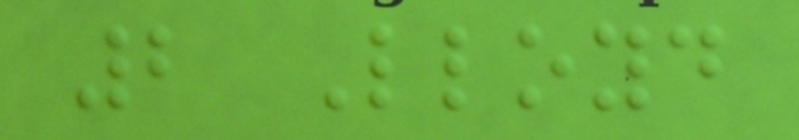2 Lloyd
